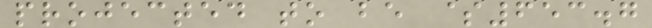projected to be $653.7
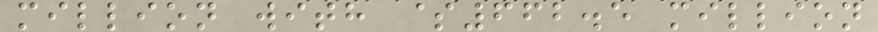million with $662.5 million
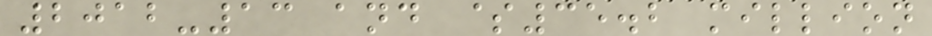2012-13 and $35.2 million
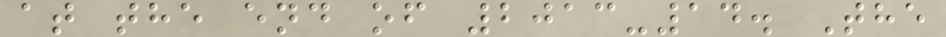at the end of 2013-14. The
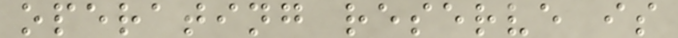operating reserve is
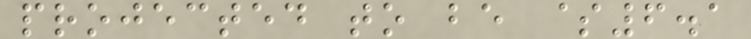projected to be $6.1
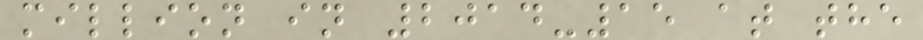million in 2014-15 at the
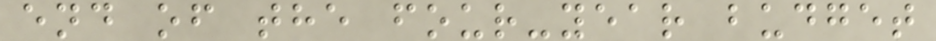end of the four-year budget
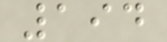194
